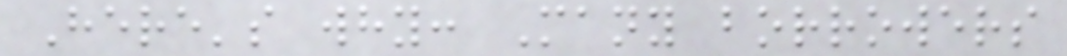Here's why: Many borrowers
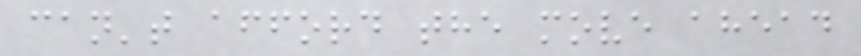can't afford the move ahead
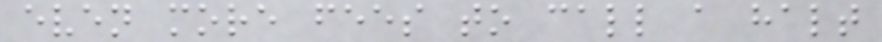even more fees to call a halt
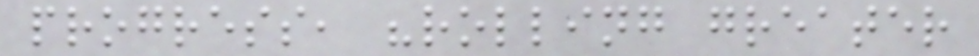progress, "rolling greater
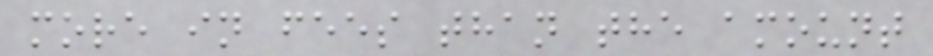more in fees than the amount
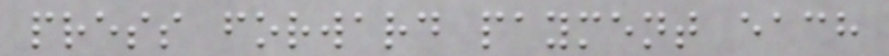press forward payment each
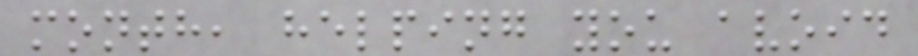month, helping you avoid
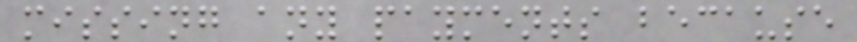missing any payments because
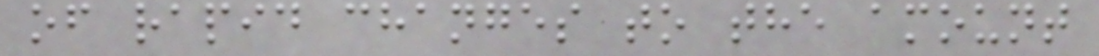of rapid changes to the amount
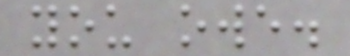you owe.
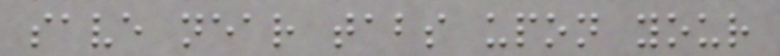save near tabs upon your
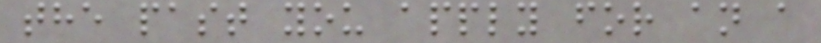the past you apply for an a
